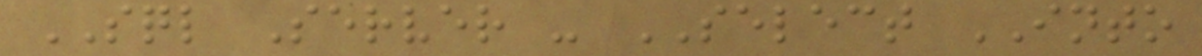SQL Server - SELECT INTO
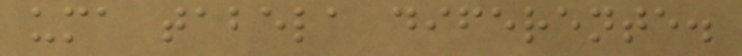uma tabela diferente.
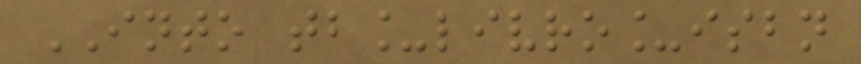INTO tb_livro_isbn
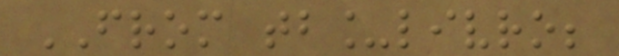FROM tb_livro;
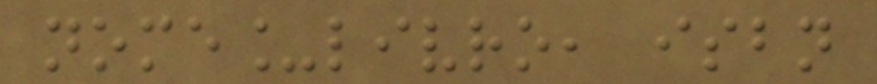nome_livro, isbn
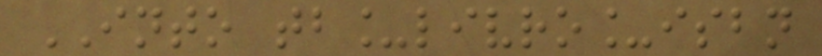INTO tb_livro_isbn
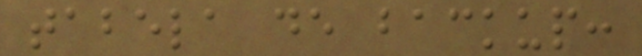tabela de backup:
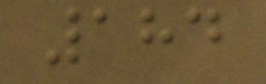184
